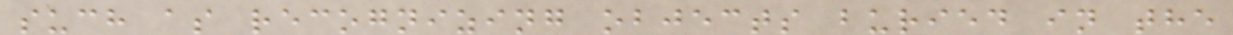such as recognizing objects buried in the
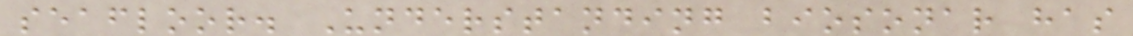seafloor. Understanding biosonar has
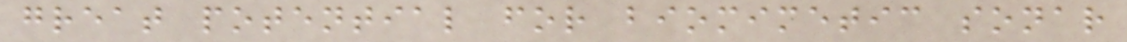great potential for biomimetic sonar
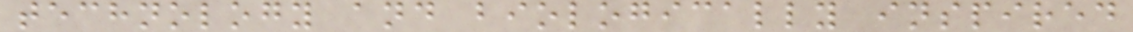technology and biologically inspired
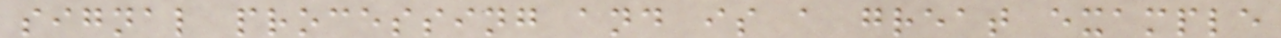signal processing and is a great example
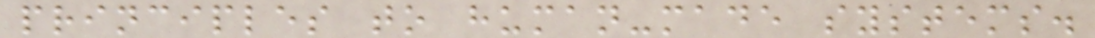principles to human-made systems.
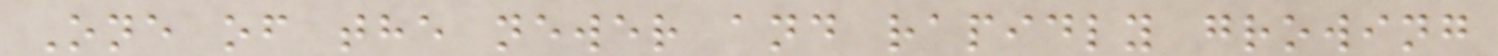One of the newer and rapidly growing
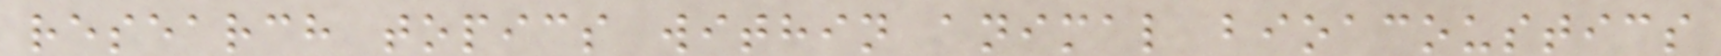research topics within animal bioacoustics
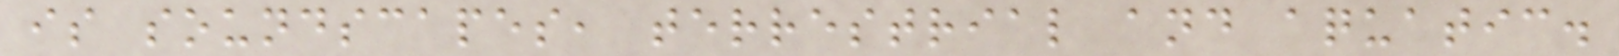is soundscapes, terrestrial and aquatic.
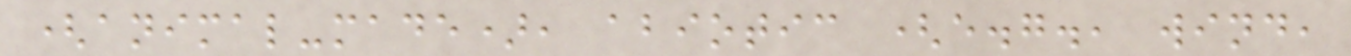(animal-made), abiotic (e.g., wind,
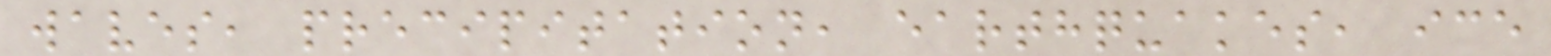waves, precipitation, earthquakes, ice
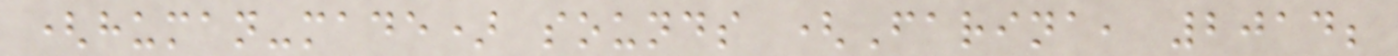(human-made) sounds (Farina, 2014;
